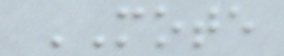MOTE
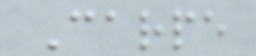Carpe
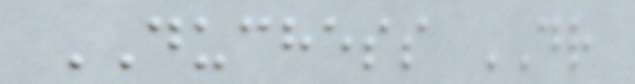DUCHESS DR
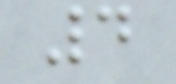4
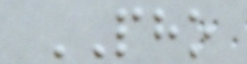PHO
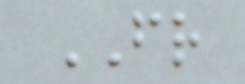FR
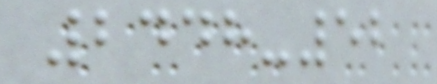2448-52
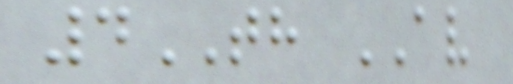4TH AV
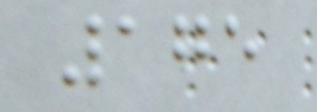175
